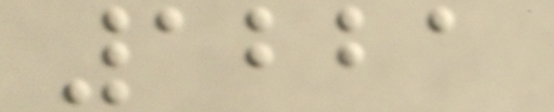1221
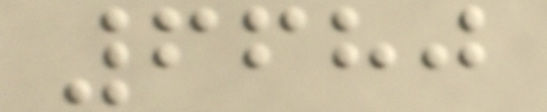6680
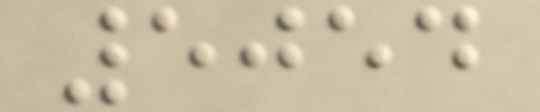5054
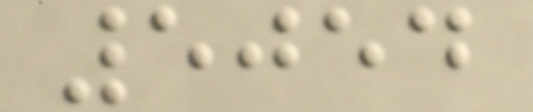5054
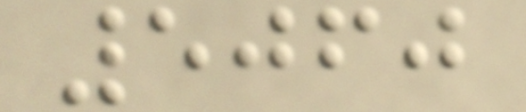5060
